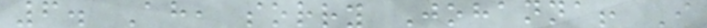6. Ah, sorry Johanna! I
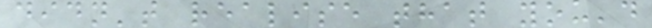didn't realise that you'd
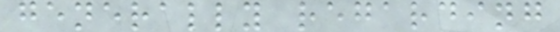generally regarding
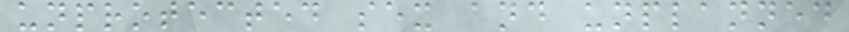unprotected sex and unplanned
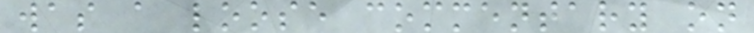was a loose commentary on
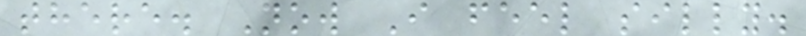there. Now I feel silly.
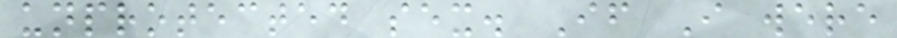unprotected sex. If I were
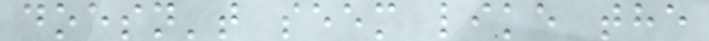doesn't seem like the
